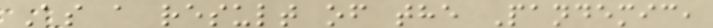As a result of the Pandemic,
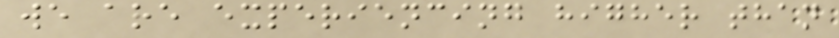we are experiencing higher than
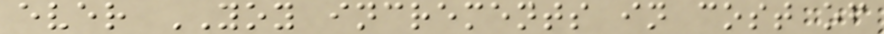ever YOY increments in cost of
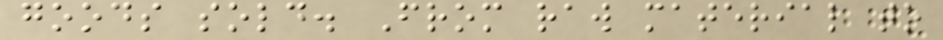goods sold. From raw material to
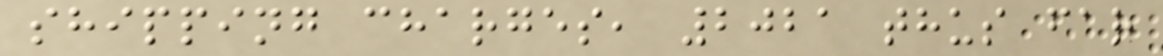shipping charges, 2021 thus far
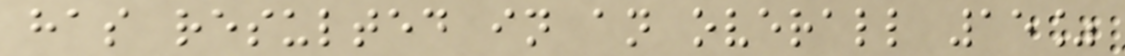has resulted in an overall 15%
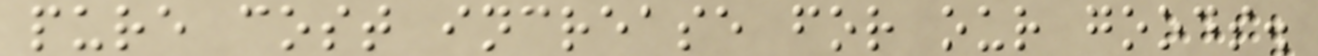pure cost increase for our goods.
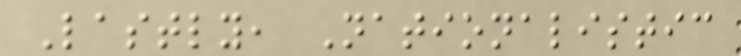Lastly, Nationalistic
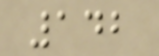142
